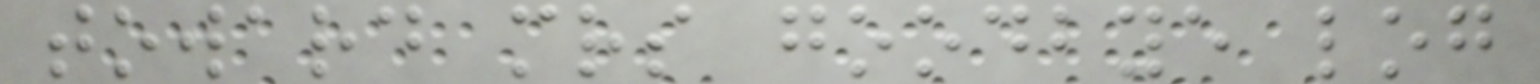toward mrs goodbye log
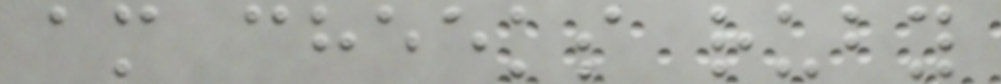am cheeks ruby
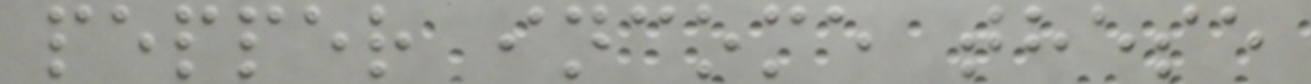pepper income these
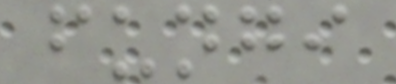fungi
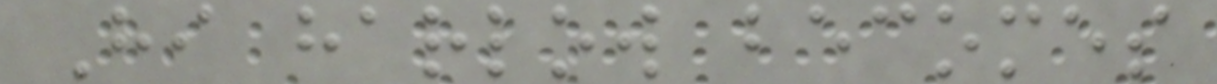Hi harlow becomes
